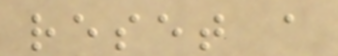reset a
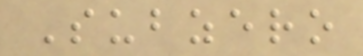Subzero
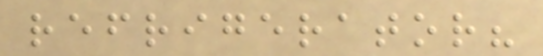refrigerator?
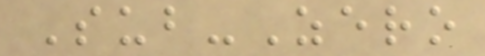Sub-Zero
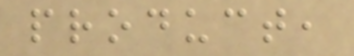product,
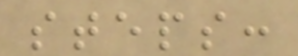steps:
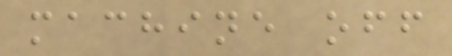machine off
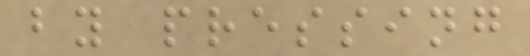by pressing
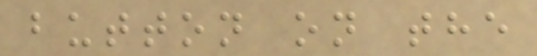button on the
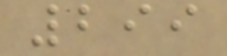299
